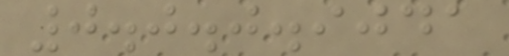0.0.0.9041
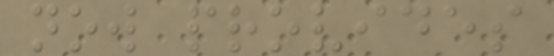now provides
